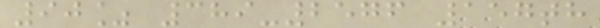90% 389-2576 157th
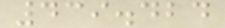439.424
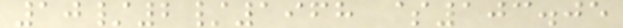10/2/1968 $103.05
